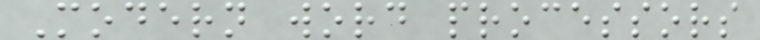Modern word processors
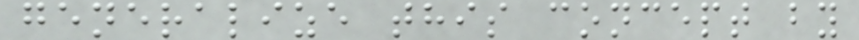generalize this concept by
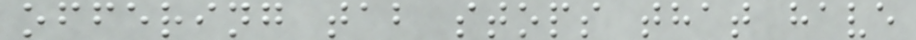offering tab stops that have
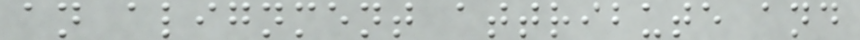an alignment attribute and
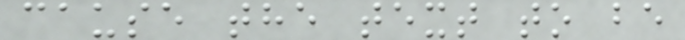cause the text to be
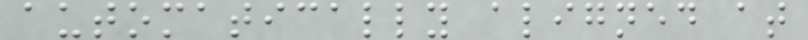automatically aligned at
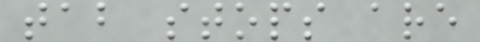tab stops are
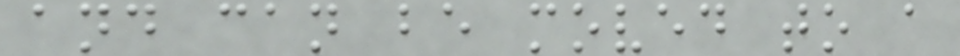and can be moved to a
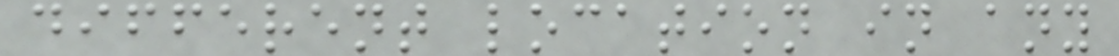different location in any
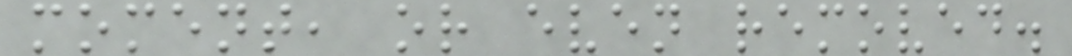moment, or even removed.
